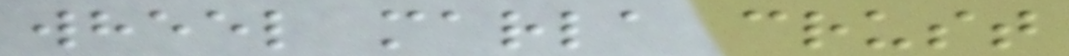wheel marla crust
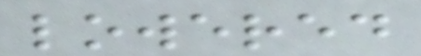lowered
